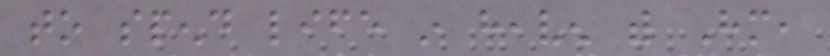to spend life in heaven with Him,
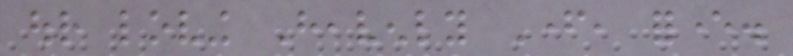our loving Heavenly Father, forever.
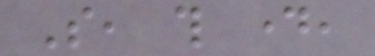So, this day,
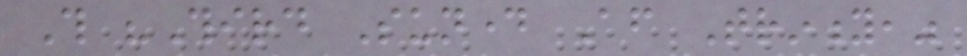This "Third Sunday After Trinity,"
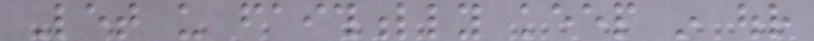Let us faithfully keep in our
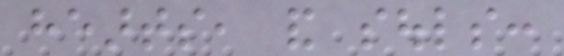hearts, and souls:
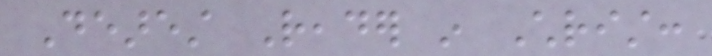Dearest Reader in Christ:
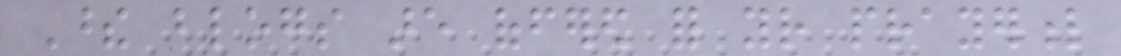These blogs are offered for your prayerful
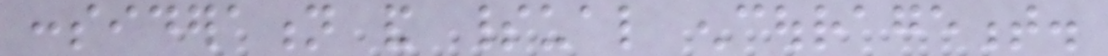consideration and spiritual encouragement.
